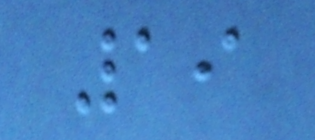19
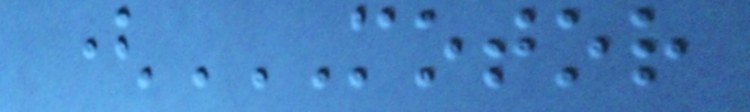(MOTOR
